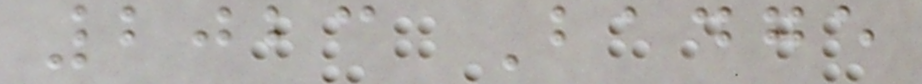2023 Badge
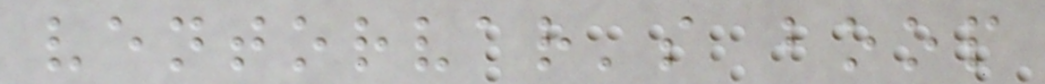ventorvar's boop
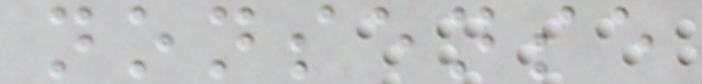nonsense
